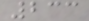233
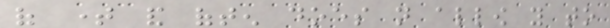of time and often does not allow you to
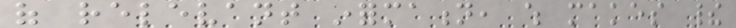of relevant information, which makes their
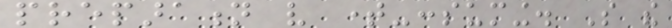preparation very time-consuming. So the
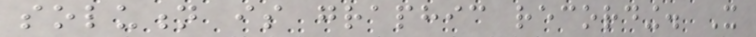solution is graphic recording. It
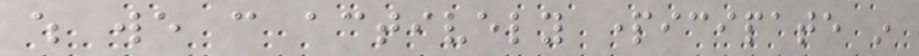which we can actively participate in
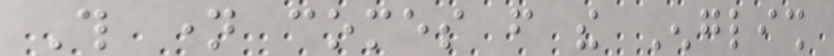This name comes from the English
